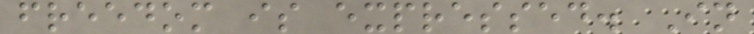freedom is expressed. In
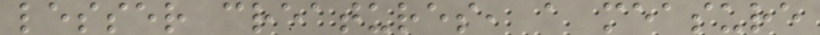lesser creatures, a measure
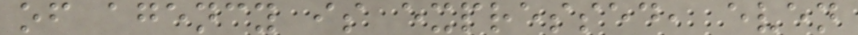of agency is expressed, even
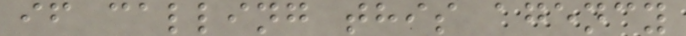if calling this agency
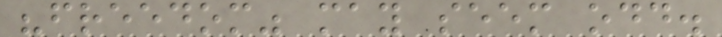"freedom" may seem odd.
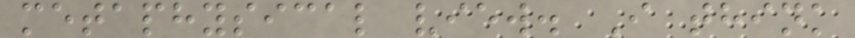metaphysical view. I think
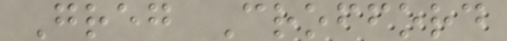Greg Crofford
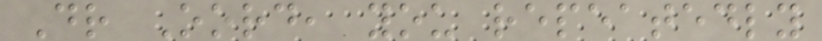Dr Oord, you repeatedly
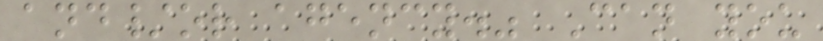and/or agency." Can you
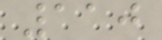110
